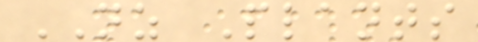NZ Plants
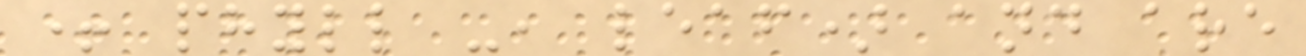+ phyll -, leaf) and are
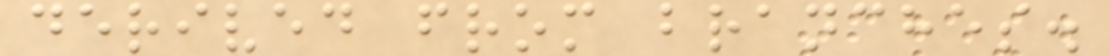derived from branches.
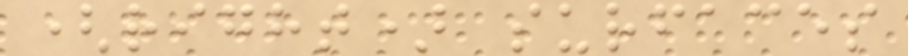(right) surfaces
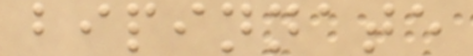bipinnate
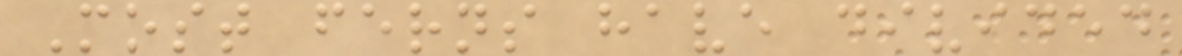Most ferns have divided
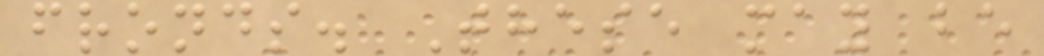fronds. These may be
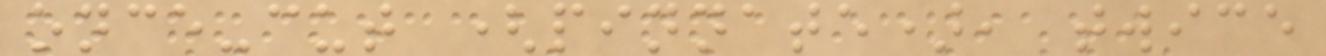once-cut (pinnate), twice
